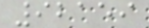92159
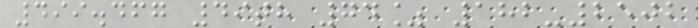499.467 49th 74% 182-2502
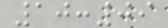10:09
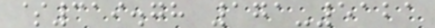$319.78 171-5121
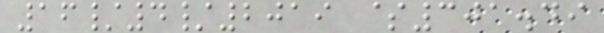16/4/2019 $301.49
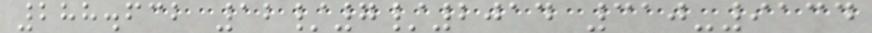288.632 12/7/2014 310-9134
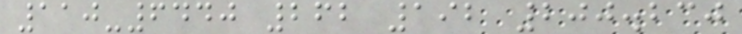110-6440 262 192 200.230
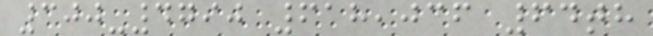300-4790 618,036 64th
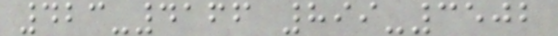423-4166 899-3502
